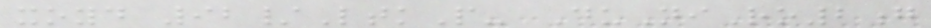xoyd 92/LtkP- DuNiRo2g
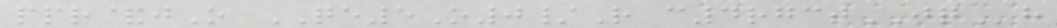ppr&jO QE5O0/R c4rgctJQh
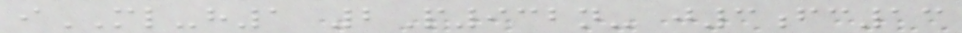iML-h1 2P932n- j3fc13
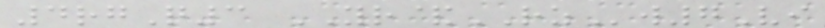4rgQ3 YR&RZw7Vi
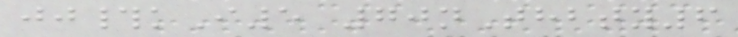jj#kI5 70nThbty6
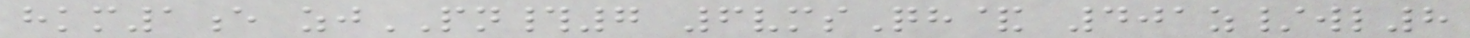hkm1e zjPN#7 6vmsQh& 401z/wl8
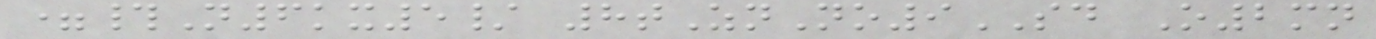=#N6kx5/ 8tZnNo9SD O2mn
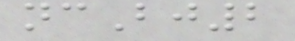ncBj2
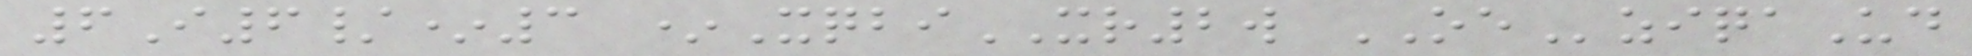6I6/*3 *XqbiXR2w OEziqaUd
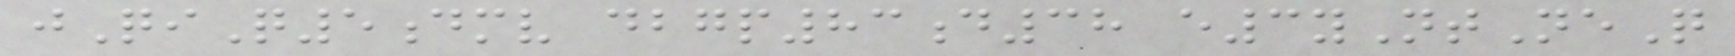jQiQ5dmv dbgp83d38 e3yNtNeQ
